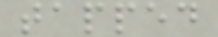tapped
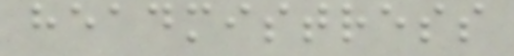headmistress
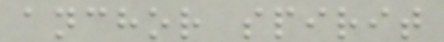anchor spirit
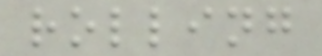rolling
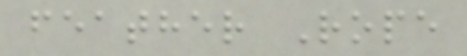feather Rope
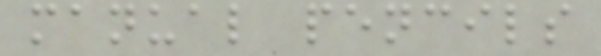manual pencils
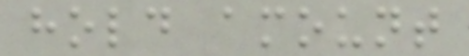hold amount
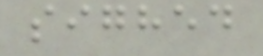sighed
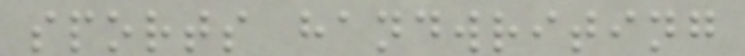sports handwriting
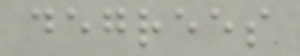degrees
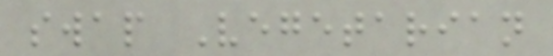swap Vegetarian
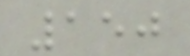150
